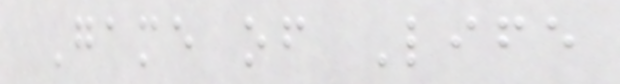Game of Life
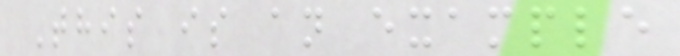This is an example
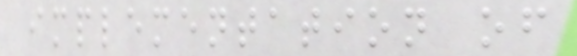implementation of
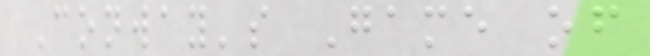Conway's Game of
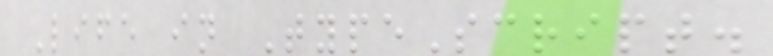Life in TypeScript.
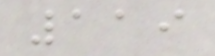119
